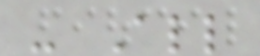- All
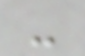-
